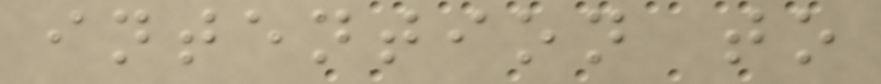intention to
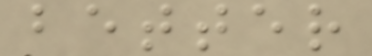better
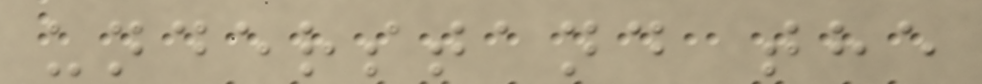understand the
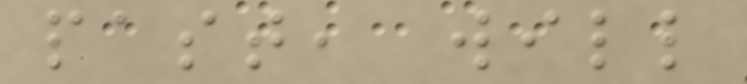past, will
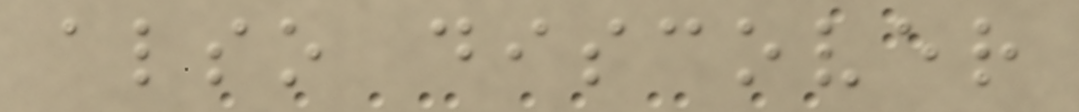also discover
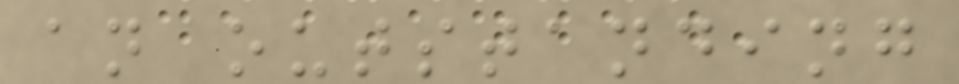an outstanding
